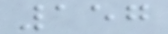157
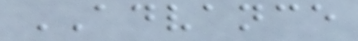ADVANCE
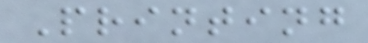Printing
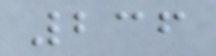236
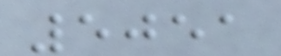5051
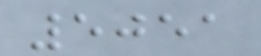5051
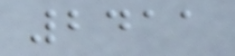2411
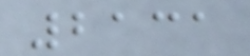2131
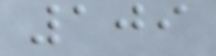109
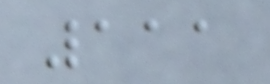111
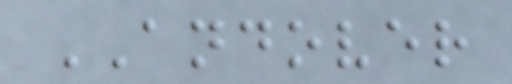ANDOVER
